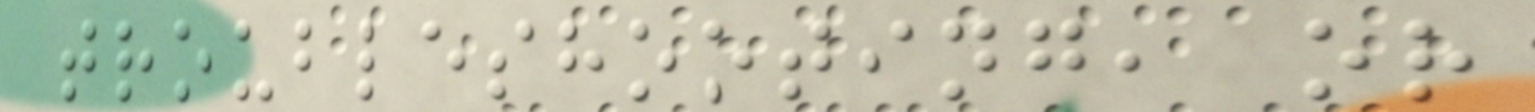troubleshooting, or
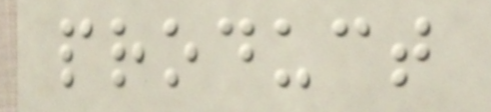product
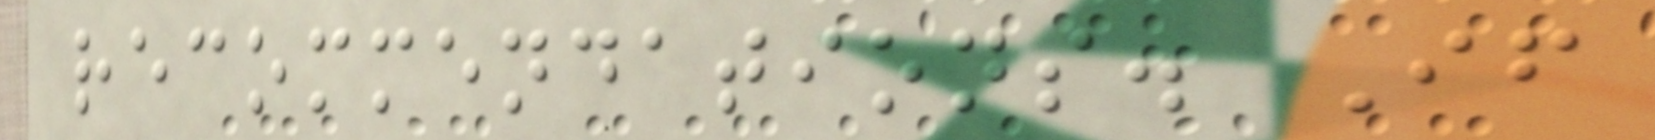recommendations. If
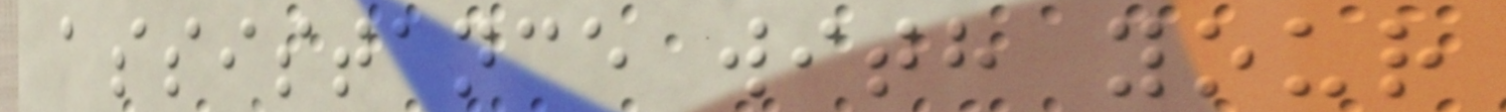assistance with your
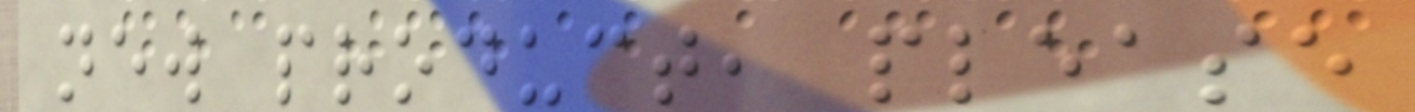new product, please
